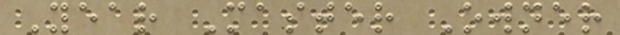Year Master Owner
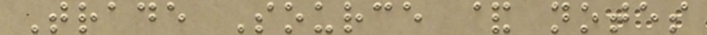Trade Source & notes
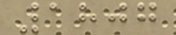1807
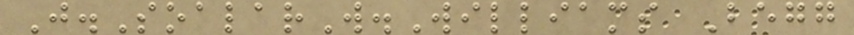J.SoalarW.Williams Begg
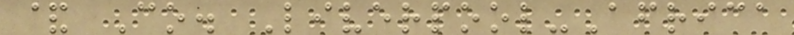& Co. Liverpool-Africa
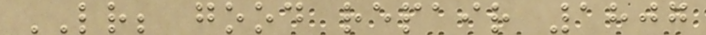LR; good repair 1807
